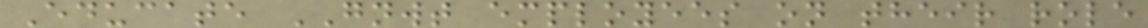Educate GNWT employees on their role
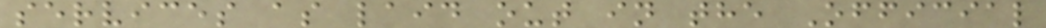services as laid out in the Official
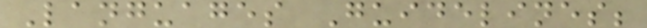Languages Guidelines;
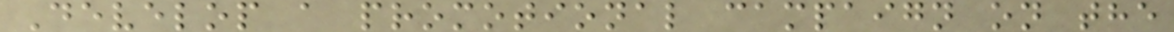Develop a promotional campaign on the
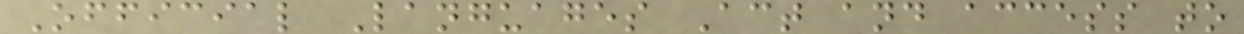Official Languages Act and access to
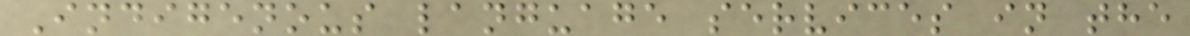Indigenous language services in the
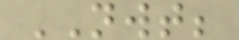NWT;
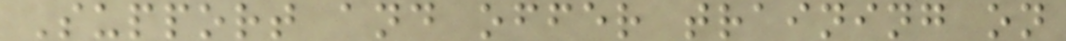Support and offer training on
